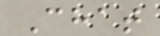Chat
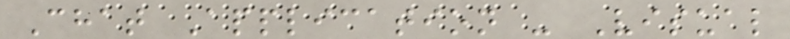Chat Application - Visual
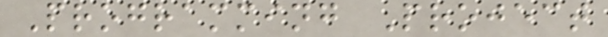Programming Project
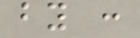by :
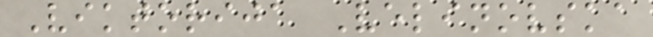Viktorija Velinovska
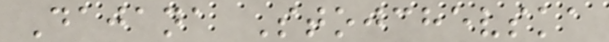Dajana Stojchevska
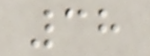38
